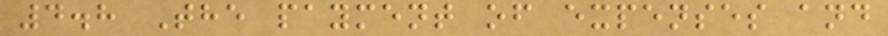4.8 The payment of expenses and
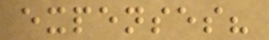expenses?
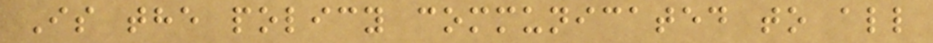Is the policy communicated to all
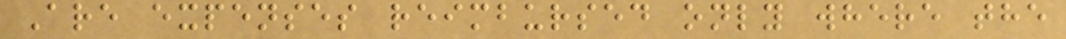Are expenses reimbursed only where the
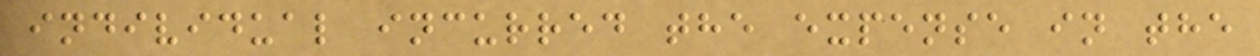individual incurred the expense in the
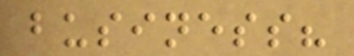business?
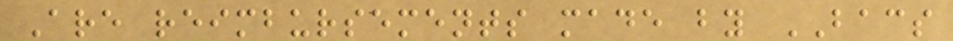Are reimbursements made by BACS
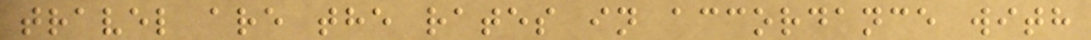travel are the rates in accordance with
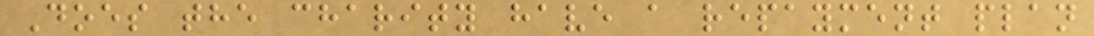Does the charity have a repayment plan
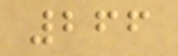266
